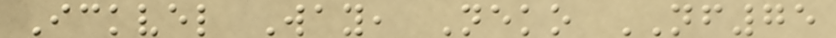Ickvel Way, Neko NF75
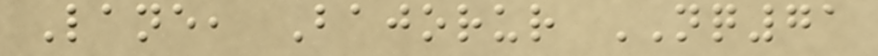Lane, Bajorur NQ71
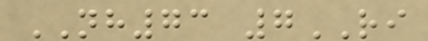NH73 7RI
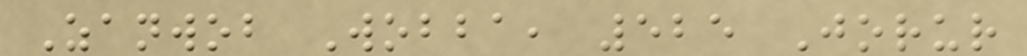Zanwob Wobba, 525 Jorur
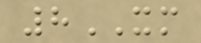8XM
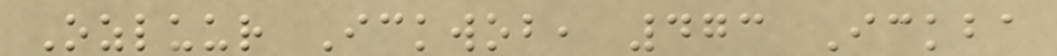Ozluur Ickwob, 473 Ickba
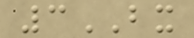3BX
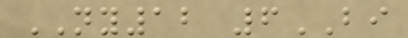NY12 6BI
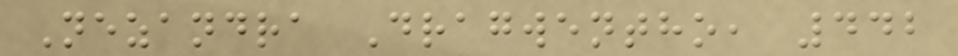Nezandra Dragwentho, 442
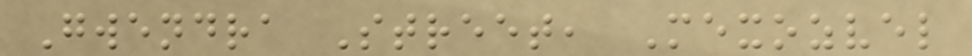Gwendra Street, Mexozvel
